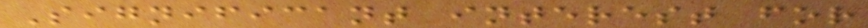Significant interest for
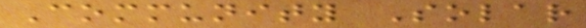Community Solar
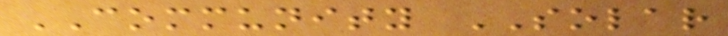COMMUNITY SOLAR
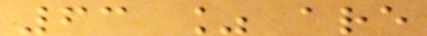63 % are
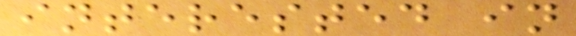interested in
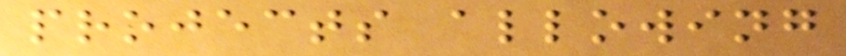projects allowing
